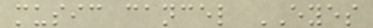music cancel EYES
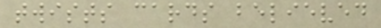twists cards believed
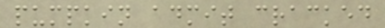pumpkin admit cracked
